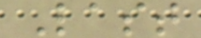Last
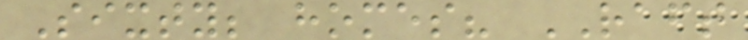Sixty; homes? RAFT
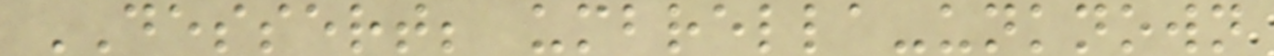DESSERT; umbrella-unknown
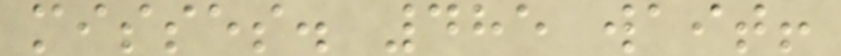misses. 485 wait!
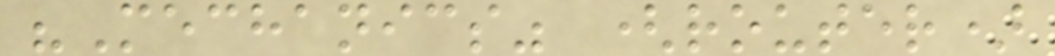"Mechanics" (router)
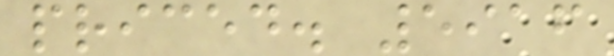priced. 5916
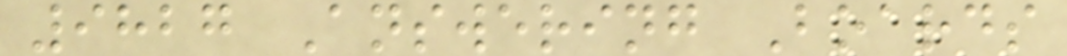9827 Answering Boards
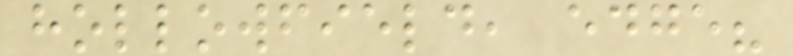hollowfield, edge?
